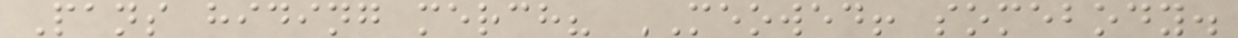Pans hiding merch? MEOWED! somebody.
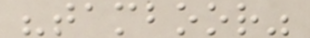"tamboor"
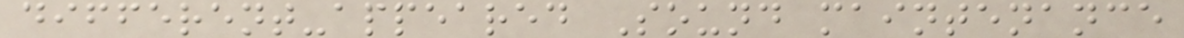different-appeared Sound maintenance
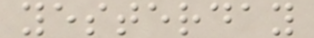yesterday
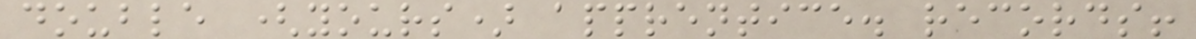double (yours) apprentice. records!
